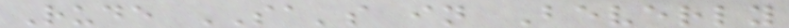Rude SA's in Beverly
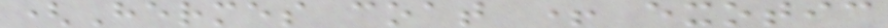(Hermes coat + exotic
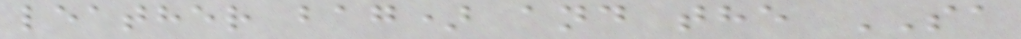leather bag) and the SA
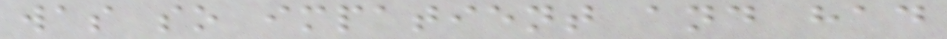was so impatient and had
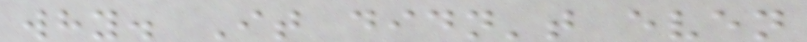why. It didn't even
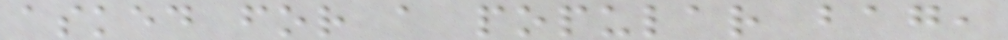asked for a popular bag,
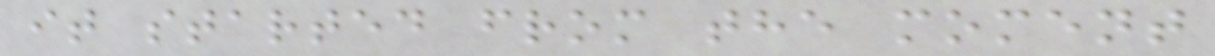it started from the moment
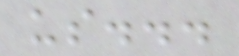us...
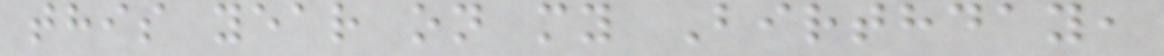this year on my Birthday,
